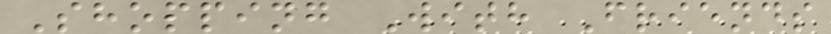Shopping With Friends
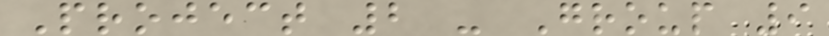Project 2 - Group 9
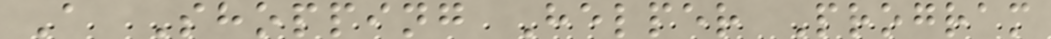A Shopping Helper Program
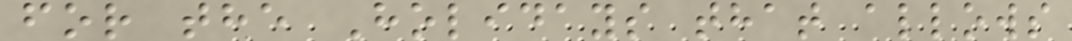for the Holidays that allows
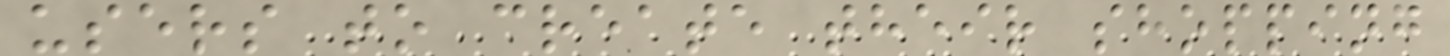users to create their shopping
